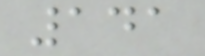141
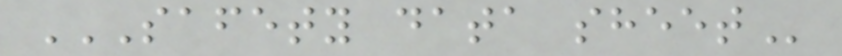SAFETY DATA SHEET
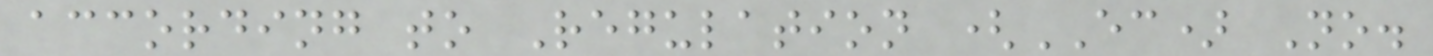according to Regulation (EC) No.
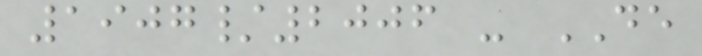1907/2006 - DE
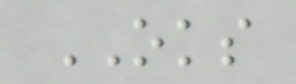OKS
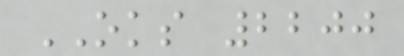OKS 2200
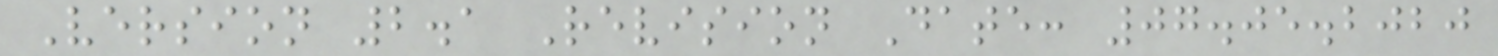Version 2.1 Revision Date: 07.05.2020
